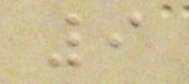9
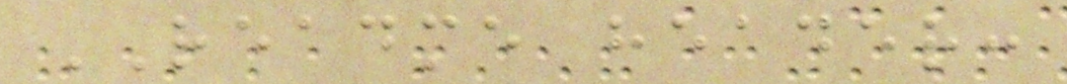README header:
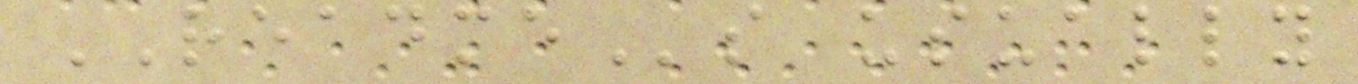READMEs usually
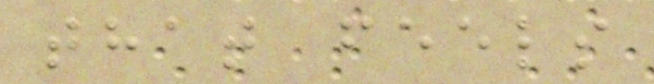that feels
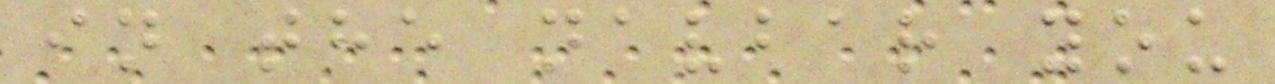in the navbar you
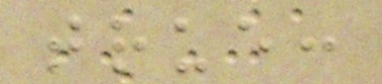true:
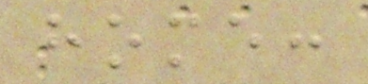home:
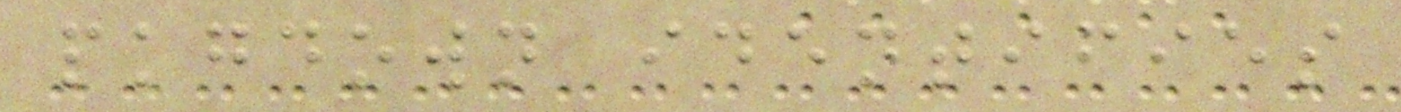pkgdown identifies
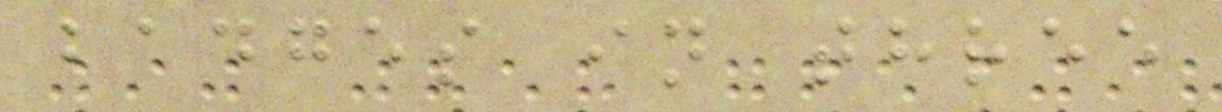badges in three
